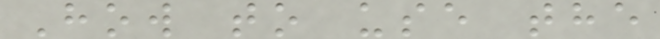How to use the
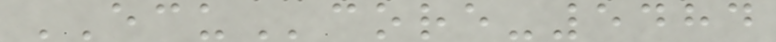ECUcore-5484
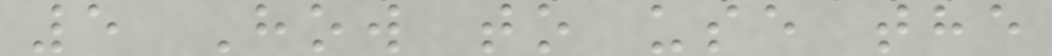5 How to use the
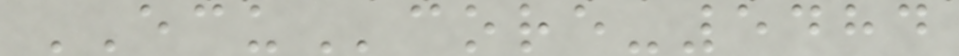ECUcore-5484
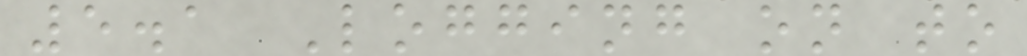5.1 Logging on to
